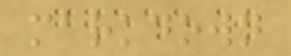markdown
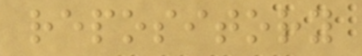repository
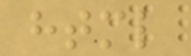html
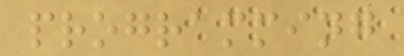programming
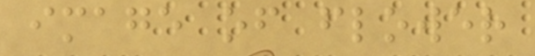image of flower
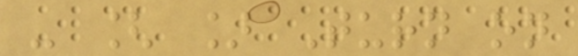- [ ] Turn on
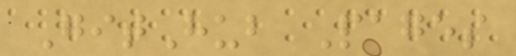GitHub Pages
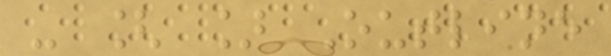- [ ] Outline
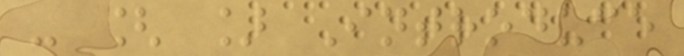- [ ] Introduce
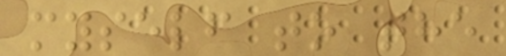myself to the
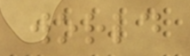world
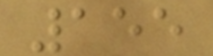155
